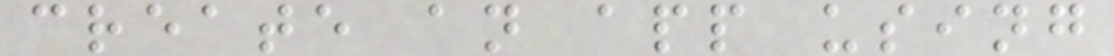create an app using
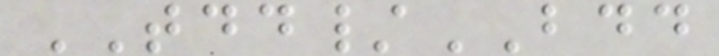TDD/BDD
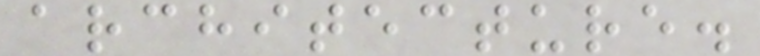architecture.
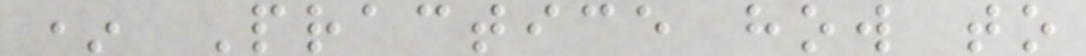* Practice how to
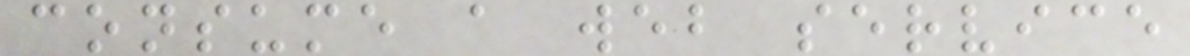consume a web service
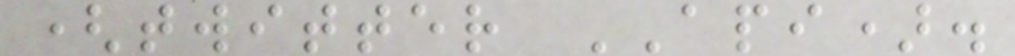(twitter API).
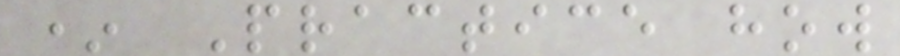* Practice how
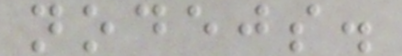nodejs.
